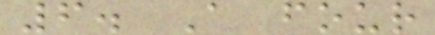6. A four
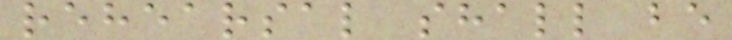rehearsal shall be
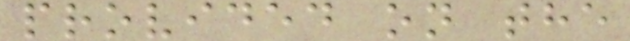provided on the
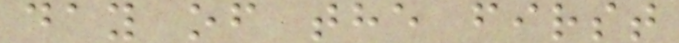day of the first
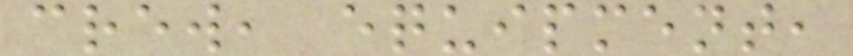crew, equipment,
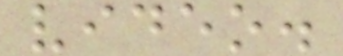video.
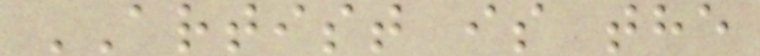ARTIST is the
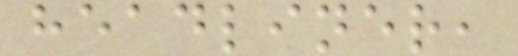headliner,
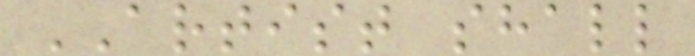ARTIST shall
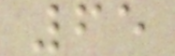65
